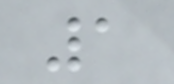1
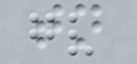tn
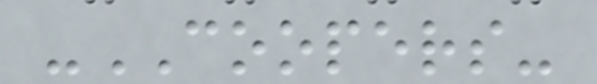-COOPERS-
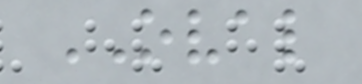OVAL
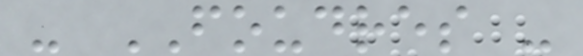- FOUDRES -
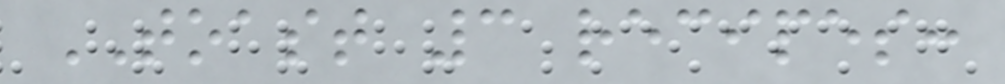TOAST 3 recipes:
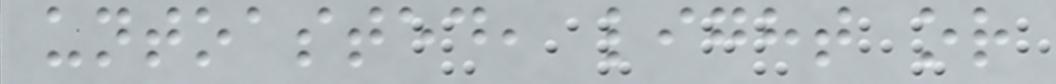untoasted, light or
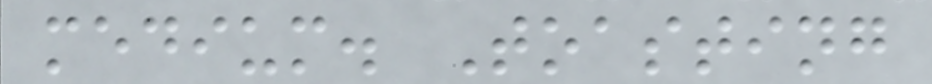medium. Toasting
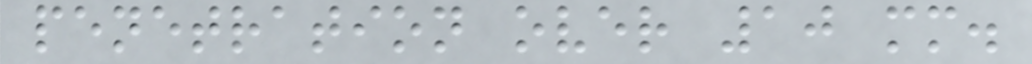penetration over 10 mm.
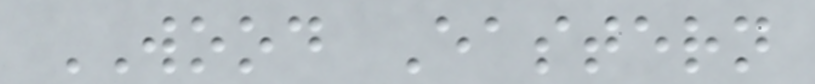WOOD Eastern
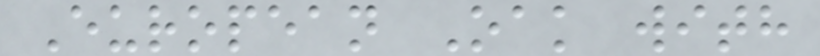European Oak with
